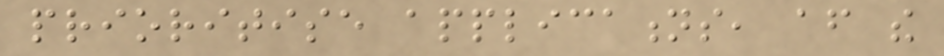prioritise applications, after the
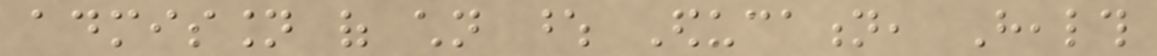admission of children whose Education, Health
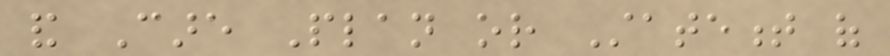and Care Plan or Statement of
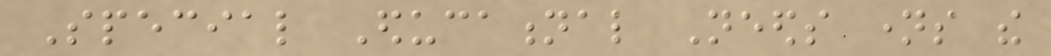Special Educational Needs names the
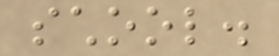school.
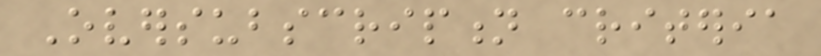Oversubscription criteria
